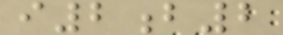i2b2
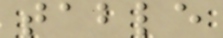table
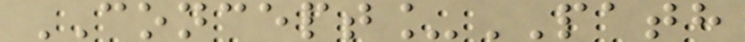CONCEPT_PATH
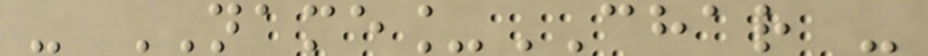- NAME_CHAR -
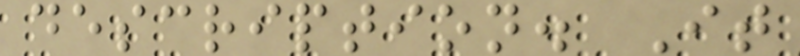description. It
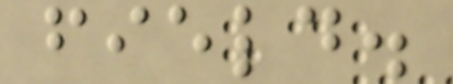field.
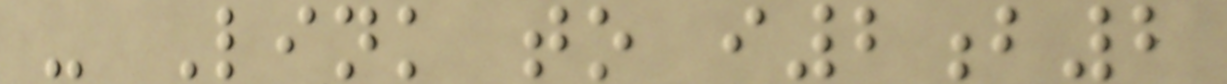- Link to i2b2
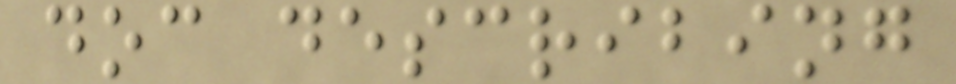doc describing
